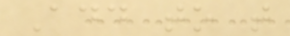Add to that
